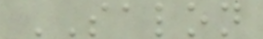SALON
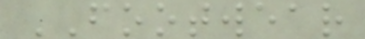FOOTWEAR
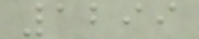1299
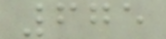675
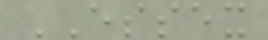ESSEX
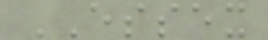ESSEX
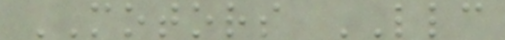MOTORS LLC
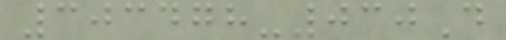303478-030D
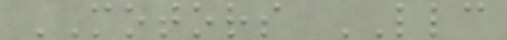MOTORS LLC
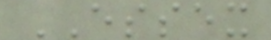ESSEX
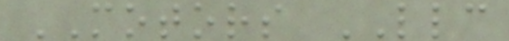MOTORS LLC
